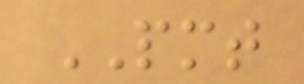PMT
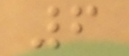6
